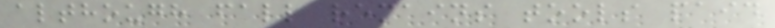although fall remains tools paid
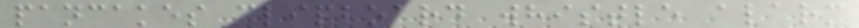pancakes clipboard whistle alarm
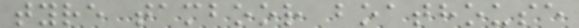tyre tamboor boathouse
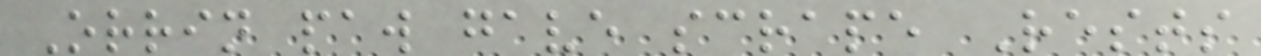Orrin paw gave scrape Rests
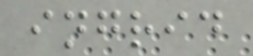ingrid
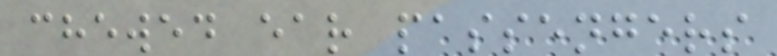chewed ear passengers
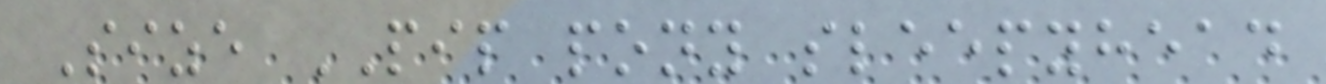Size PIP pony sleepyhead
